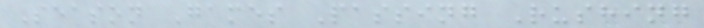Season Games Passing Rushing
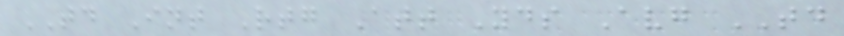TD Int Rtg Att Yds Avg TD
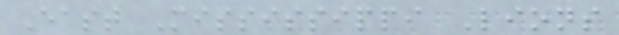East Mississippi Lions
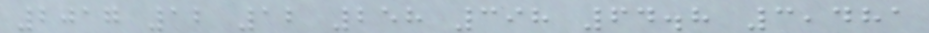2017 12 12 258 398 64.8 3,481
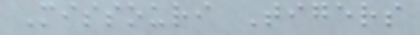Missouri Tigers
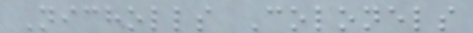Nicholls Colonels
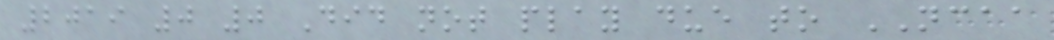2019 0 0 Did not play due to NCAA
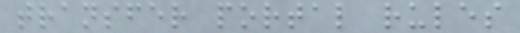transfer portal rules
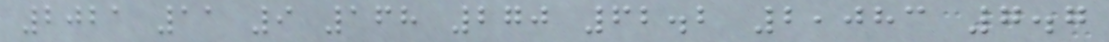2021 11 9 168 270 62.2 2,083 7.7
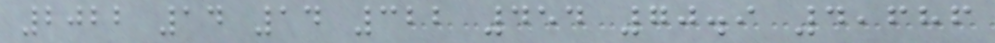2022 14 14 322 454 70.9 4,686
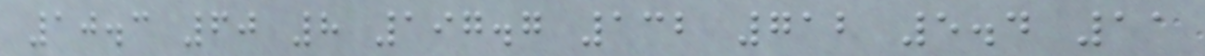10.3 60 8 197.7 132 712 5.4 11
